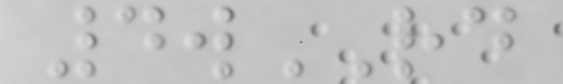4wRD
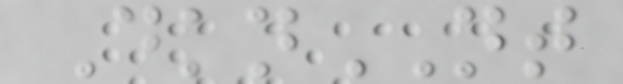DknNT
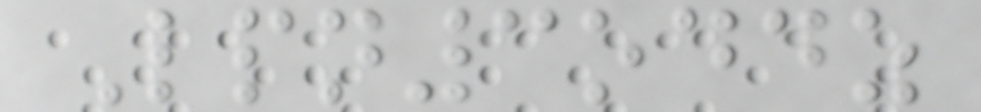Lpn3oddz
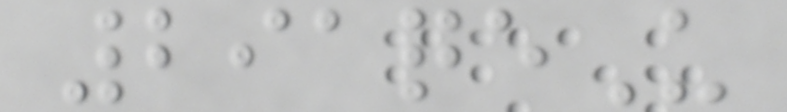291qeU
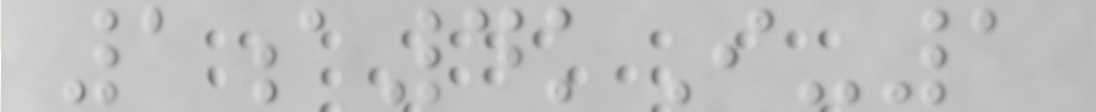1a4kI-1
